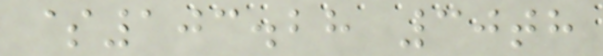$103.28 30th
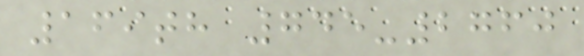169th 745-2760
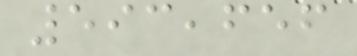593,656
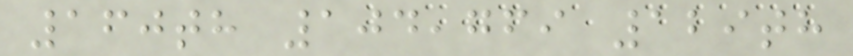160th 104,769 129th
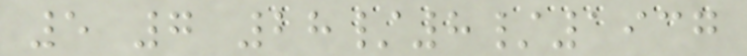5 7 28/8/1937
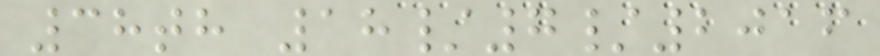38th 18/7/2016
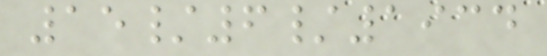15/6/1934
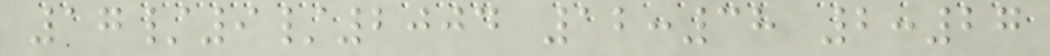17/9/2004 12:38 2:27
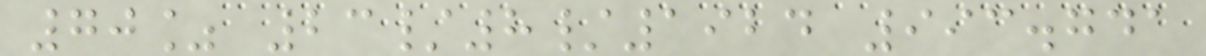70% 23/8/1924 993.741
